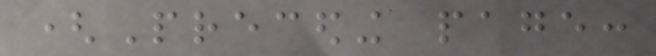(Preceding page:
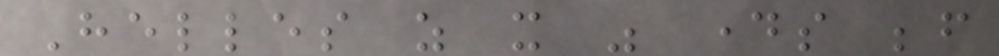Helles as it was days before
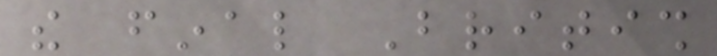the final British
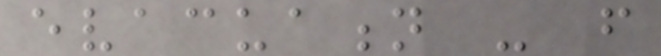evacuation - from
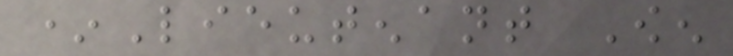*Lieutenant Owen
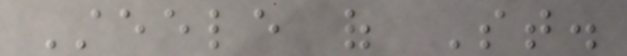Steele of St.
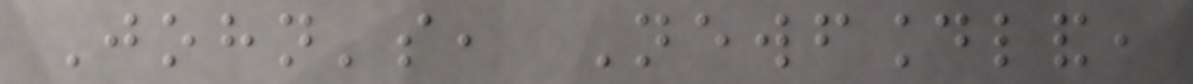John's, Newfoundland,
